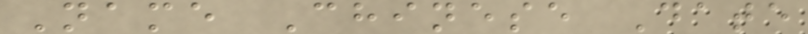Name Chinese Date
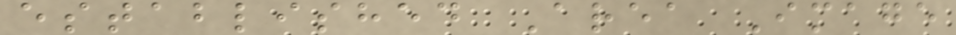established Area Image
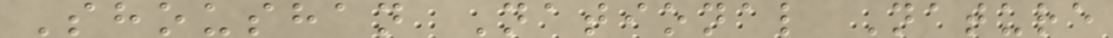Shoushan National Nature
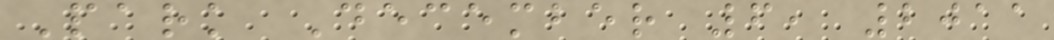Park December 6, 2011
